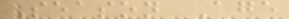Season Age
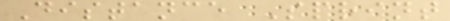Distance Sprint
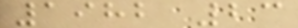1982 23
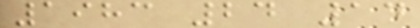1983 24 14
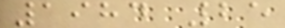1984 25
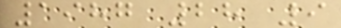1987 28 9
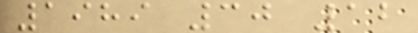1989 30 12
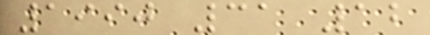1990 31 12
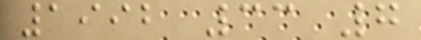1992 33 7
